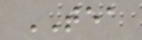TEA
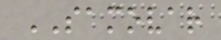SAMOVAR
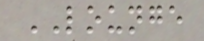LOUNGE
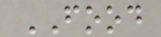FOOD
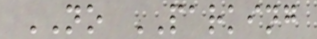NO PARKING
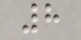8
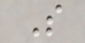S
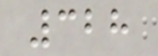328
